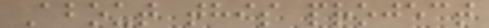About this project
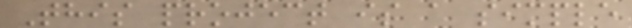This project is a simple
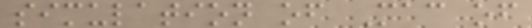simulation of Mac of
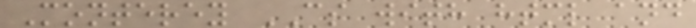Monterey CS with html and
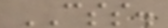CSS.
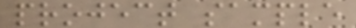project sample
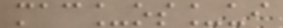mac_os_ui
